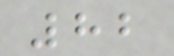82
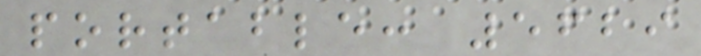portable: 5629
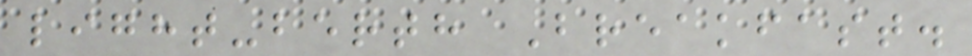light-berth Breakfast.
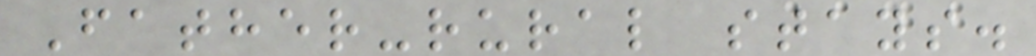Father-rural stays.
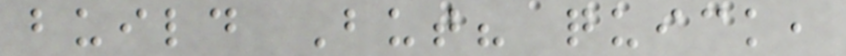build But? quick,
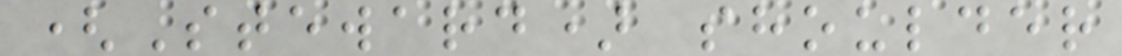(Steward) shoulder
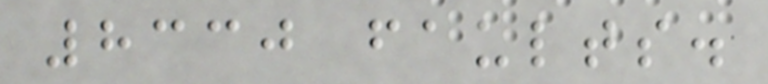8330 faults.
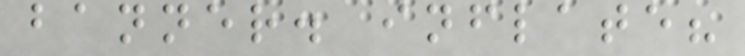banner. inflate?
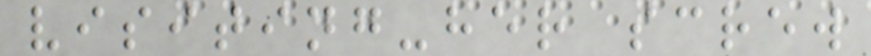visiting-her screw
